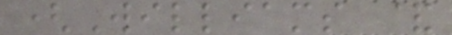(Williams &
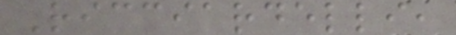Ricciardelli,
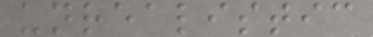unrealistic
